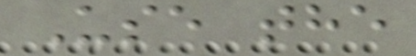Use the
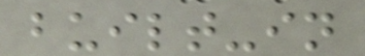built-in
